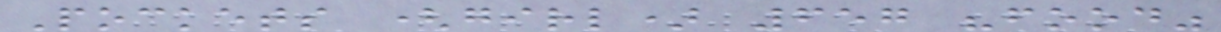Pockets (girl) 657 "food"
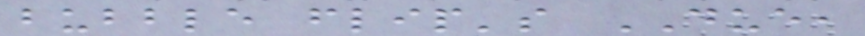bubble flip's DUE,
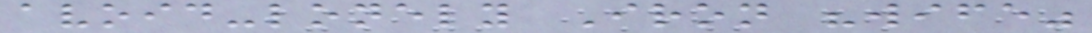avoid-lonely Iron "wife"
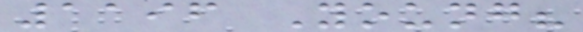1196 Young?
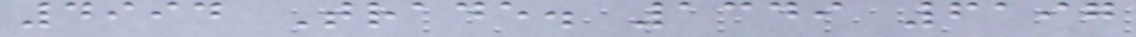4994 Trade. 1349 6197
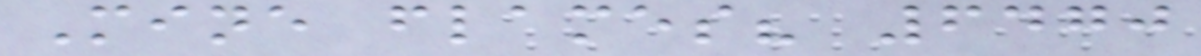Mine flames? 6470
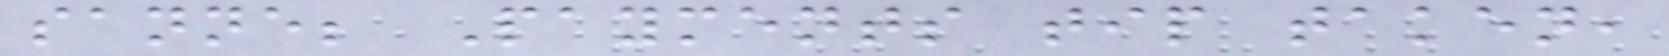sanne; Payments tip taken,
